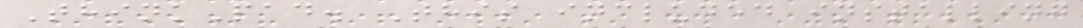ThinkPad. This included installing
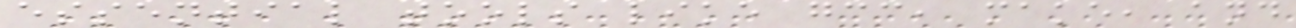essential tools like gcc, make, and
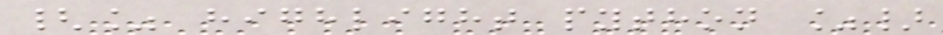{% highlight python %}
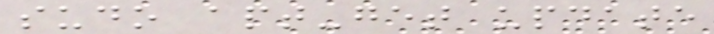sudo apt-get update
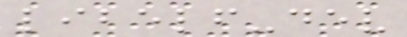libelf-dev
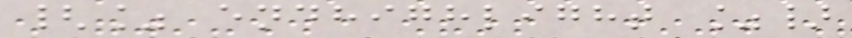{% endhighlight %}
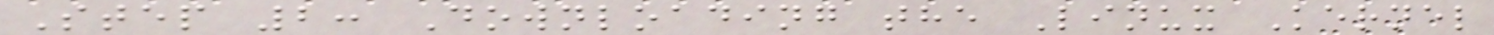Step 2: Downloading the Linux Kernel
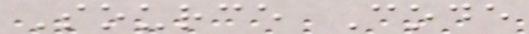Source Code
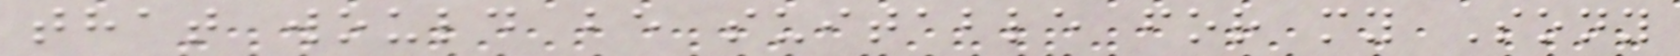that would be suitable for my Sony
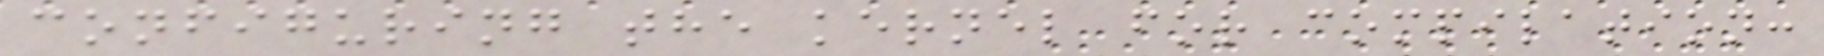configuring the kernel for compilation:
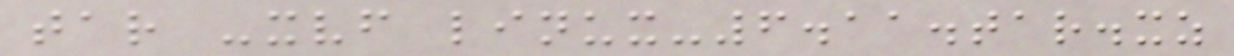tar -xvf linux-6.11.tar.xz
